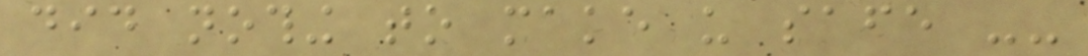did nothing to make us safe --
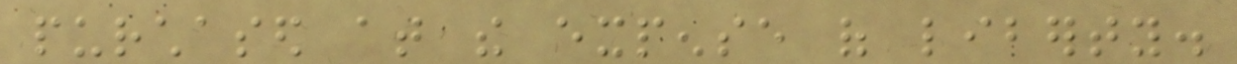purchased at the expense of liberty.
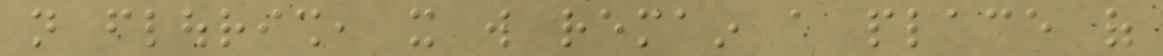not flourish, it will remain a place of
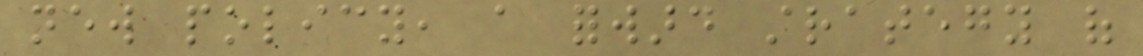new policy, a forward strategy of
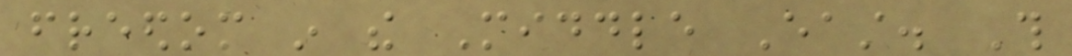freedom in the Middle East. This
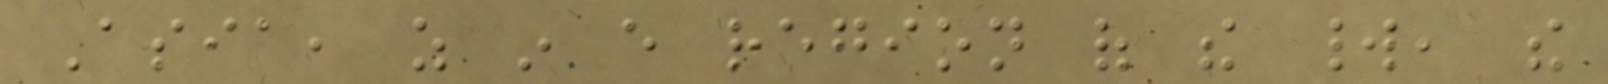Asia, as in every region of the world, the
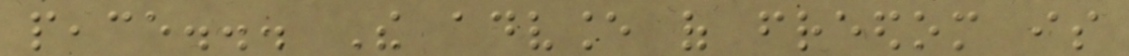peace... The advance of freedom is
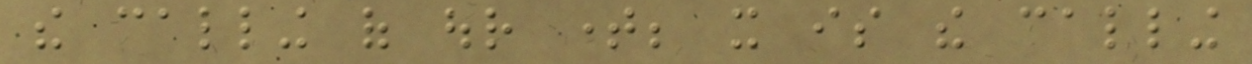the calling of our time; it is the calling
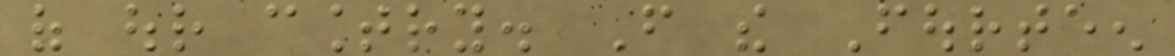of our country. From the Fourteen
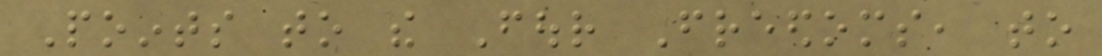Points to the Four Freedoms, to
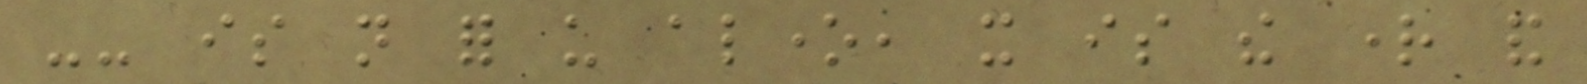-- is not for us alone, it is the right and
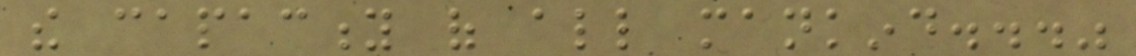the capacity of all mankind..."
